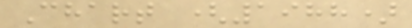Chart (1988)
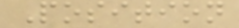Position
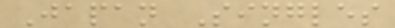Japan Singles
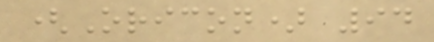(Oricon) 94
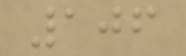106
